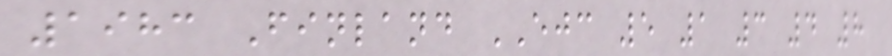1983 Finland EJC 5 1 3 4 8
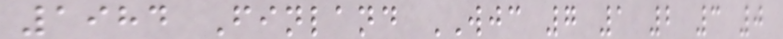1984 Finland WJC 7 1 2 3 0
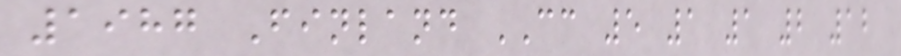1987 Finland CC 5 1 1 2 12
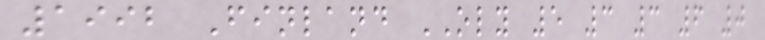1992 Finland OLY 5 3 3 6 0
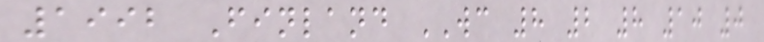1992 Finland WC 8 2 8 10 0
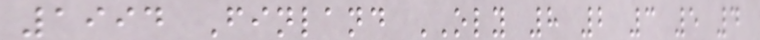1994 Finland OLY 8 2 3 5 4
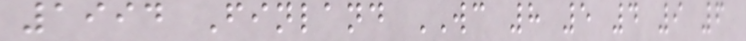1994 Finland WC 8 5 4 9 6
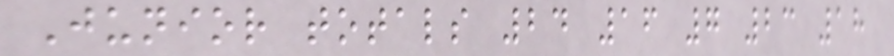Junior totals 24 16 7 23 18
